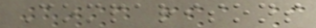Comparisons
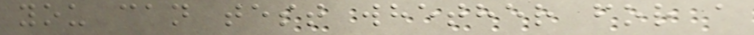you can test whether for a
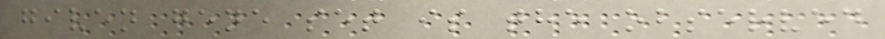given gene set is the observed
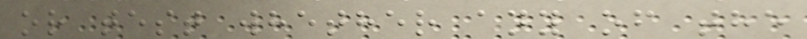or test whether any of the
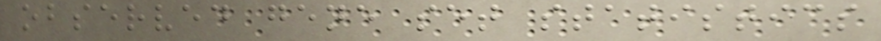observed gene set statistics
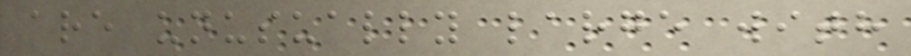are unusually large with
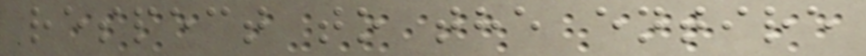respect to the entire
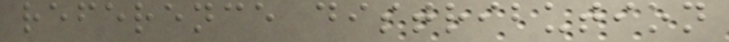reference distribution
